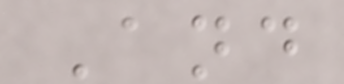And
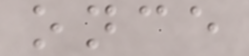once
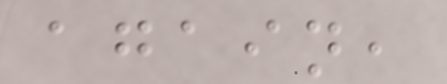again,
